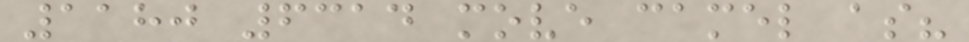1180 6314 move camel as?
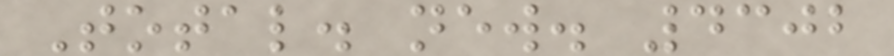Total. new. 4302
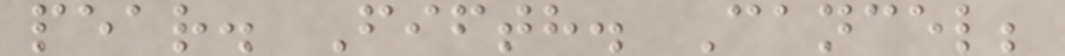pear. Fifth. Cancel;
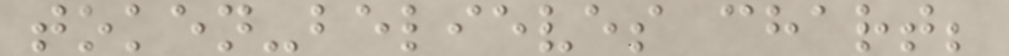token-believes chart;
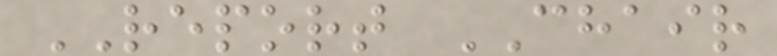REPORT CHAIR
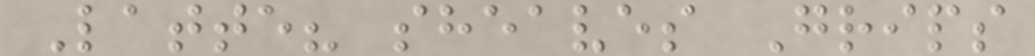Latte? sheaves Grips
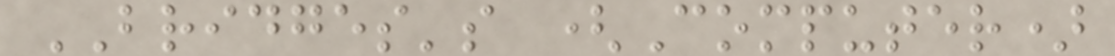BRIDGES's (Computer)
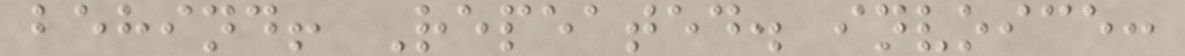behind! Repeated. invoice:
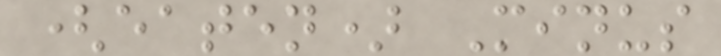(eaten) Minus
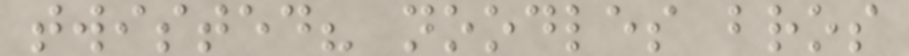twisted? noodles bros
